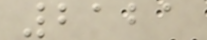2121
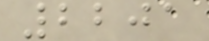2201
